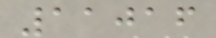11016
